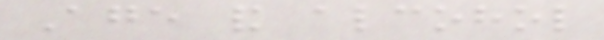Age and alcohol
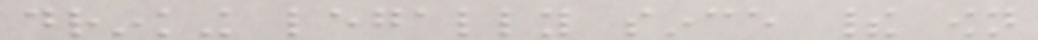drinking legally since their own
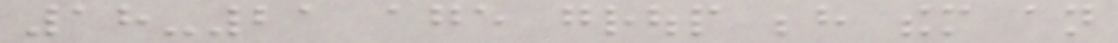18-21 age group behind them an
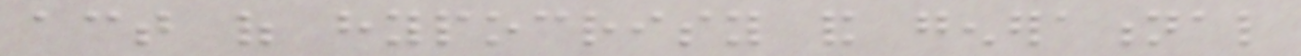act of hypocrisy and generational
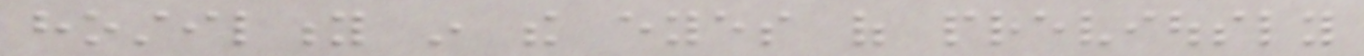hostility in the eyes of previously
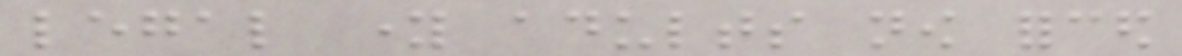legal young adults now forced
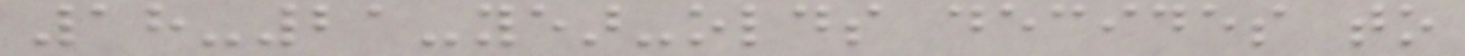18-21-year-olds decides to
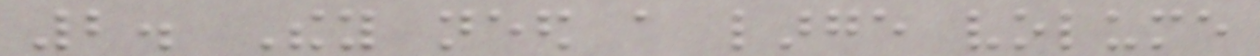2. They need a large volume
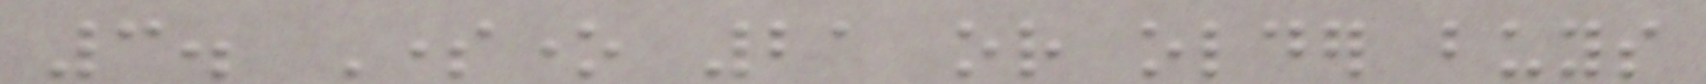3. Someone 21 or older buys
